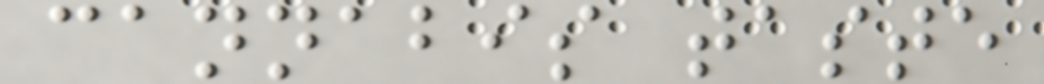cannabis taste
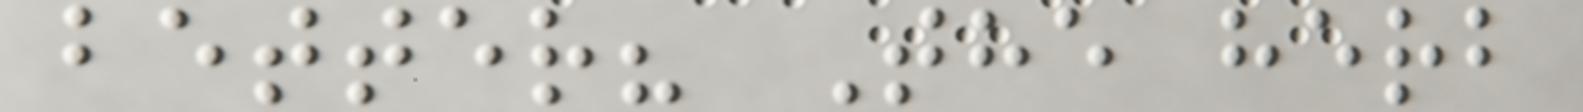better? The herb
